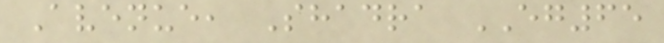Avenue, Shadra EG65
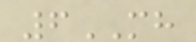6MH
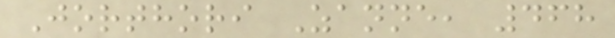Jorthori Zanne, 468
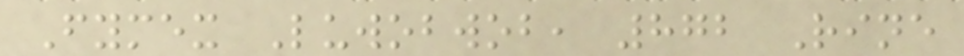Fymex Luwobwob, 872 Rine
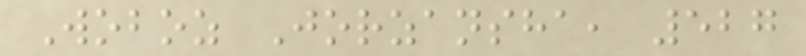Woboz Jorzansha, 527
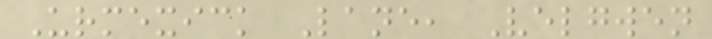Urmexick Lane, Velgwen
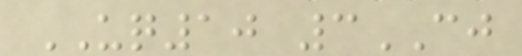UQ10 3CJ
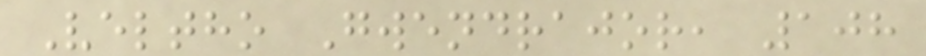Veltho Gwendrajor, 108
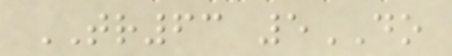TR63 5DO
